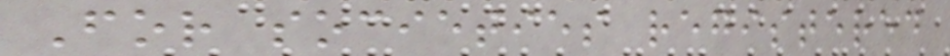For societies registered
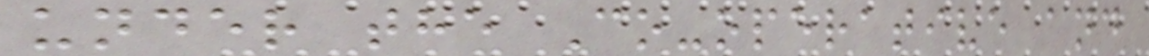under the Co-operative and
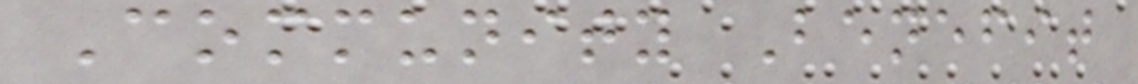Community Benefit
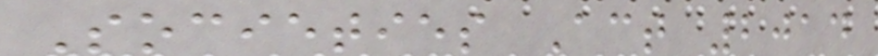Societies Act 2014
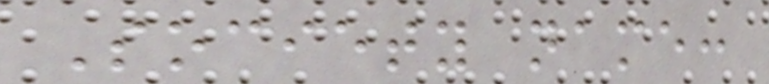Society name:
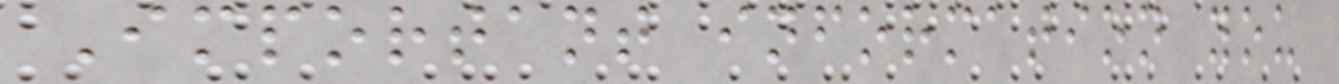Important information you
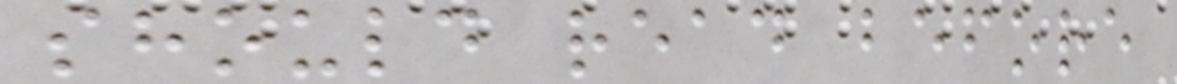should read before
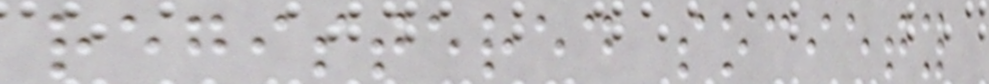registered society
